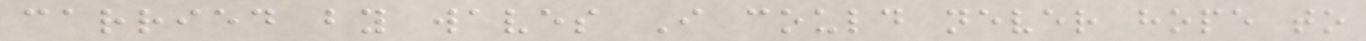carried by waves I could never hope to
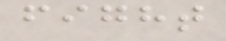fight
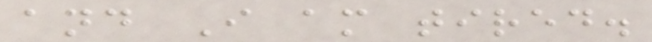and I am tired.
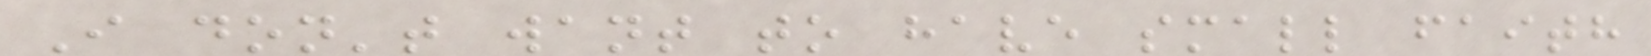I don't want to have small faith
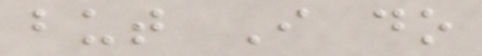but I do
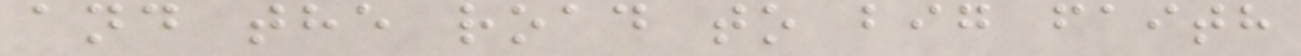and the road to big faith
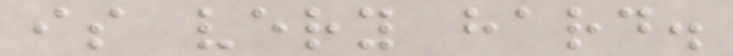is very hard.
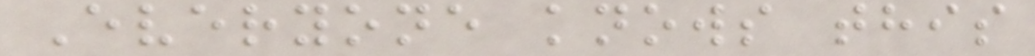Everyone knows this
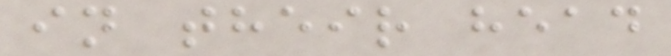in their head
